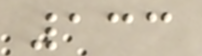133
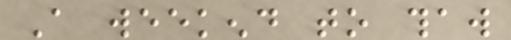A weekend to thaw
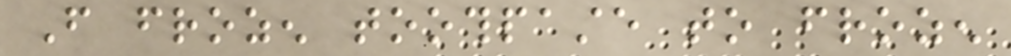From frozen toothpaste to frozen
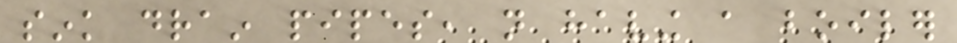sink drain pipes, not having a boiler
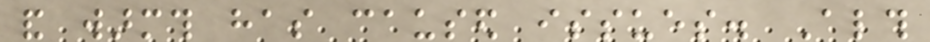and warmth has caused issues. Although
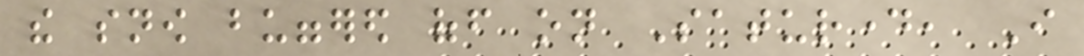the snow buggered off on Saturday, I
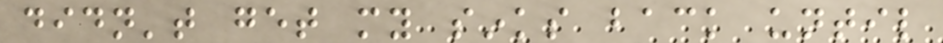didn't get my sinks back until
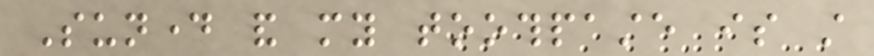Sunday and my toothpaste is still
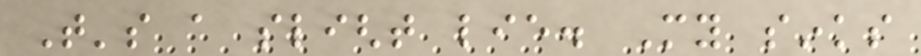That's a slight lie. My sinks
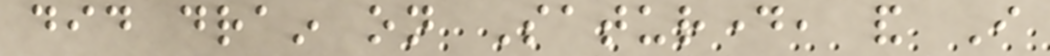did drain on Saturday, and I
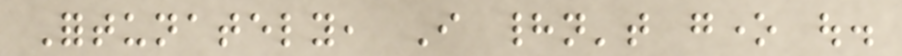Fortunately, I hadn't gone out.
